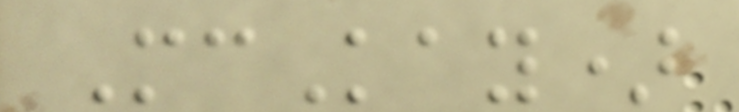McKay)
